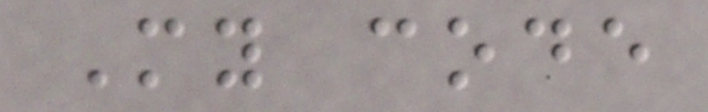My code
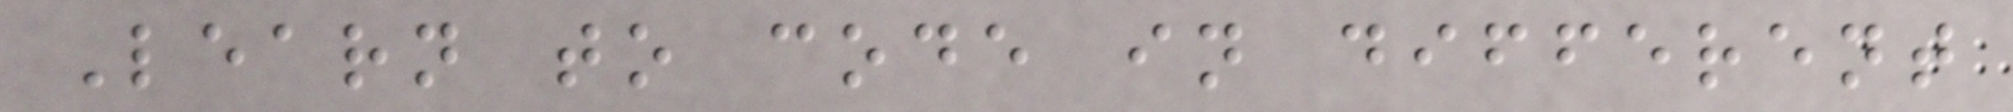Learn to code in different
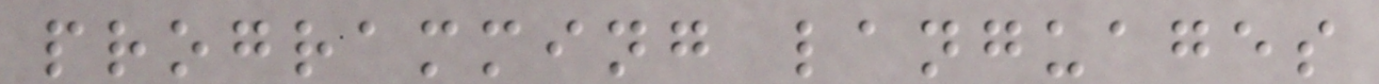programming languages
